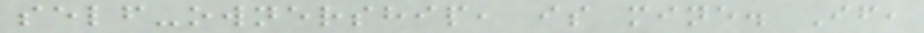self-ownership, is mine. If,
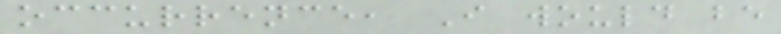occurrence, I would be
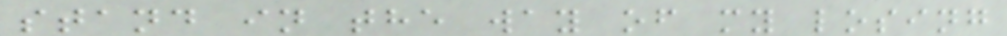stand in the way of my losing
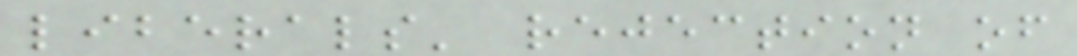liberals' rejection of
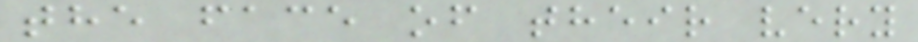the face of their very
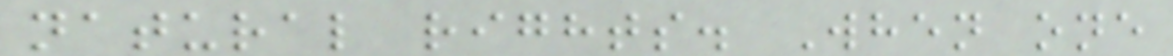natural rights. When one
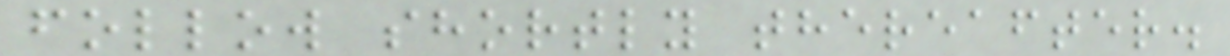follow shortly thereafter.
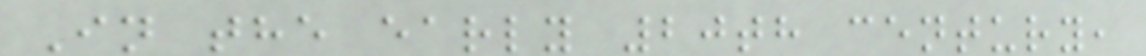In the early 20th century,
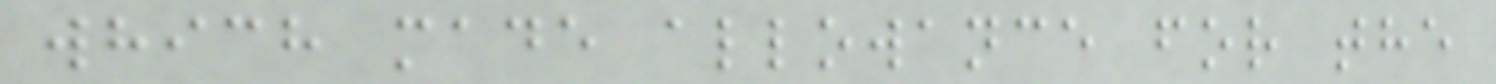which made allowance for the
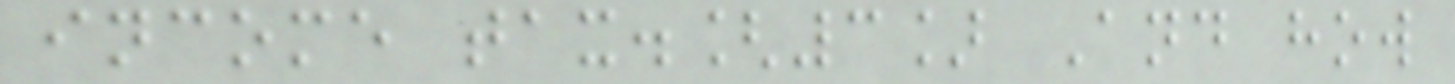income tax.[3] And how
